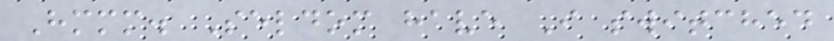Hmmm. Seldom have I switched
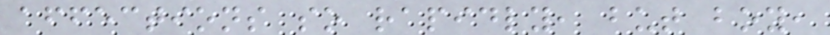affections so rapidly, but boy,
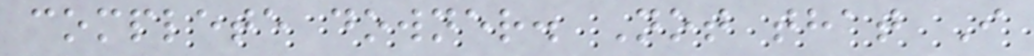complete downer. Not that I
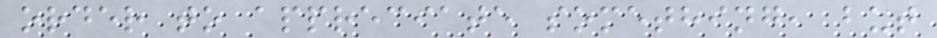order to appreciate something, but
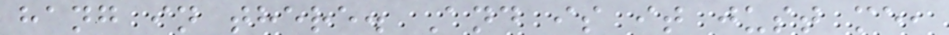hang in there. And is it just me,
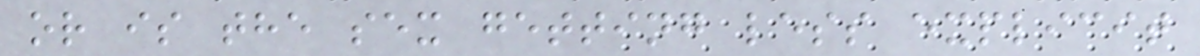or is the sex getting less explicit
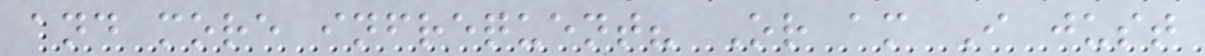and more infrequent? Or am I just
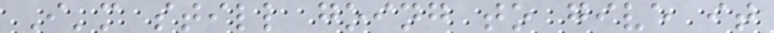I'm still going to give it
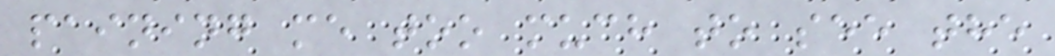paining me too much to see the
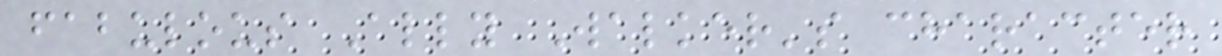fabulous Ally Walker's character
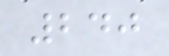240
